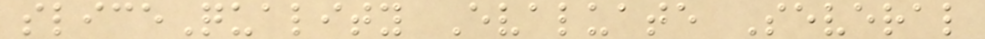sliceQuality Evaluate Several
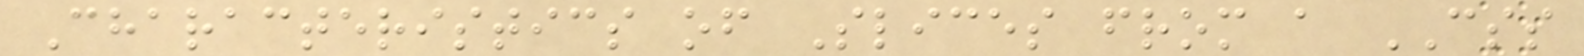Characteristics of Slices from a CSS
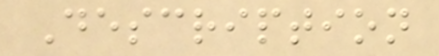Description
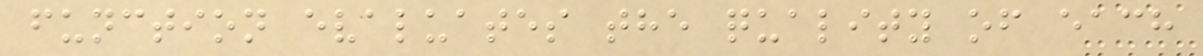function evaluates the quality of each
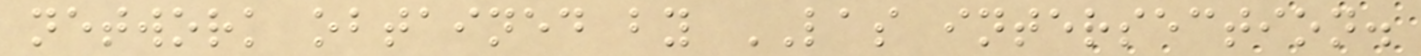network obtained by LAS intersection.
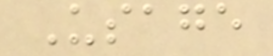Usage
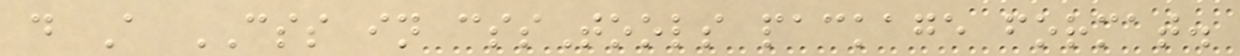d A CSS in cssTools package format.
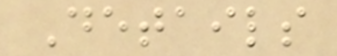Details
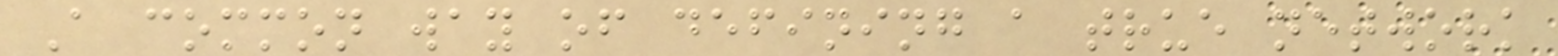A common way of defining a true network
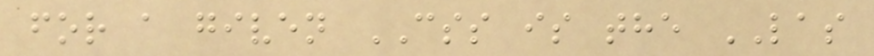for a given CSS is the LAS
